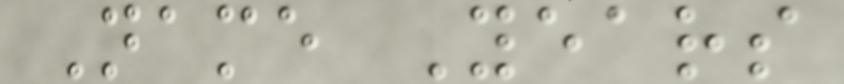Name Years
